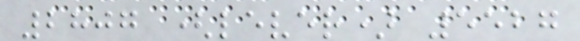2807 (lever) 5527
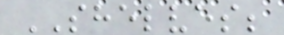SHELVES;
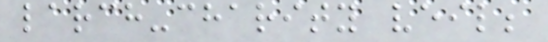larch-charity veil;
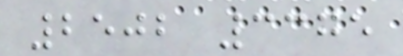2502 3375
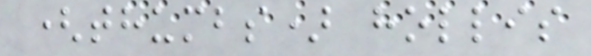(thumbs) hollis
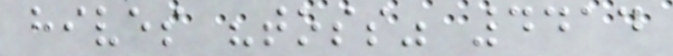hives "toss" 4414
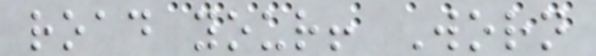road your! Worn
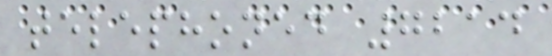telephoned 7214
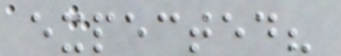expected?
